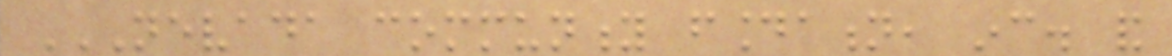NEVADA COMMUNITY FOUNDATION, INC. AND
